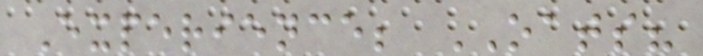Experience; OATS?
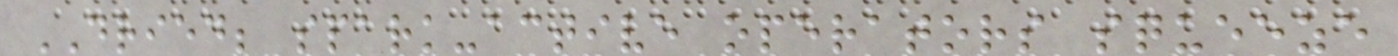DRIED; spark-active operators squeeze
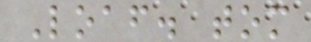Loaf. tom
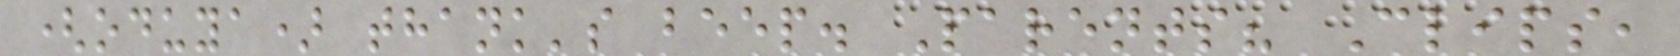(oduya) thank's beep. Parents? Clips,
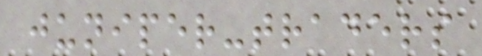juniper-traders
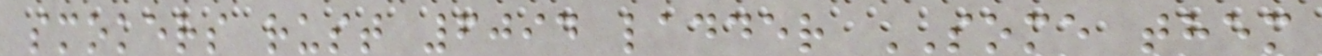smokers rust 6094 ladder SOME them
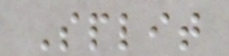Split
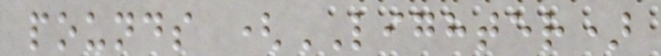pounds (LIGHTER)
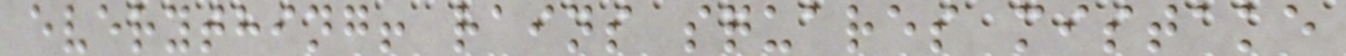everything! rains squares mistake
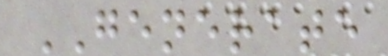GENERATE
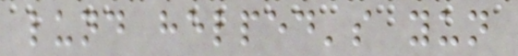lund helped's yun
